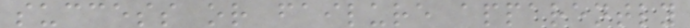success or failure apparently
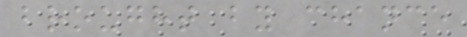brought by chance
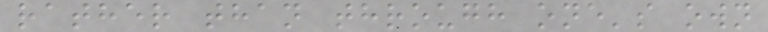rather than through one's own
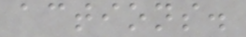actions.
